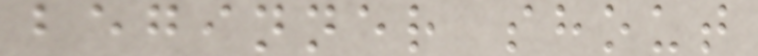beginner shout
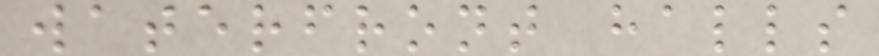waterfront halls
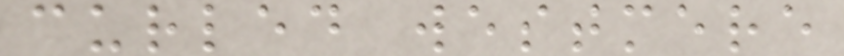curled westmere
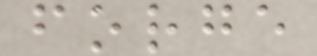forge
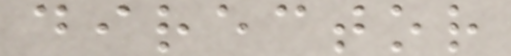director
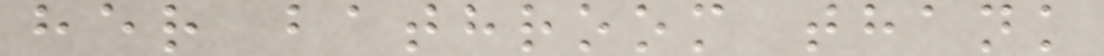her bathroom thank
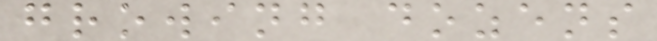growing dozens
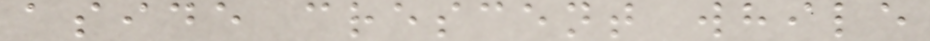aside crescent while
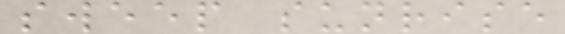sweep sunrise
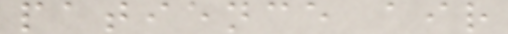patience air
